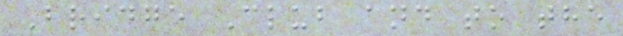Bridge Club and to the
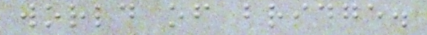world of bridge.
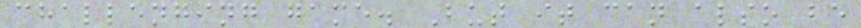challenging game. But it can also be
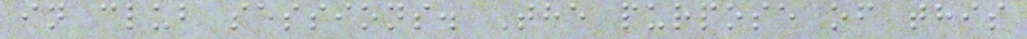in club sessions. The purpose of this
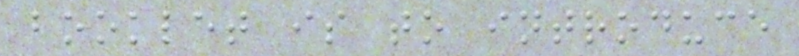booklet is to introduce
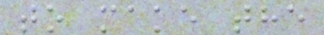to make the
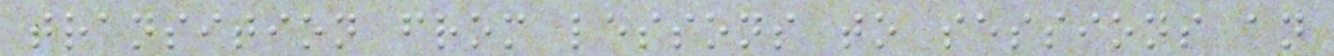transition from lessons to sessions an
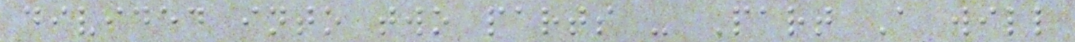divided into two parts - Part A will
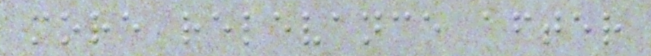more relevance after
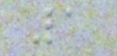1
